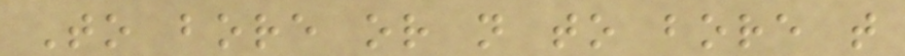To bore or not to bore that
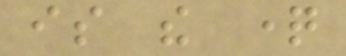is the question
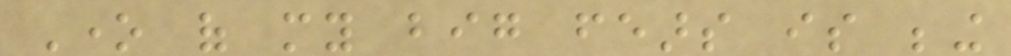One of my big fears is being
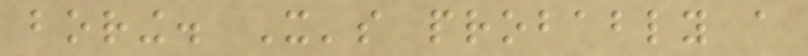boring. It's probably a
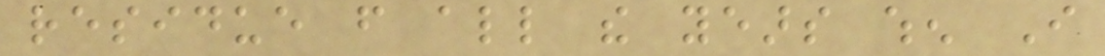residue from all the years when I
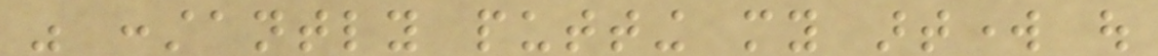was constantly putting my artwork out
